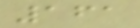161
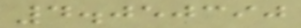4.050390
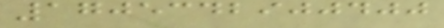1705342900400
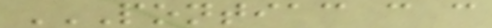PONTIAC C C
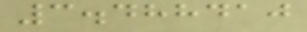3.488410
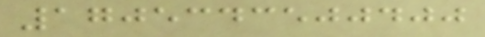1705343500400
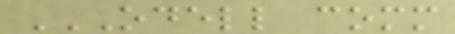ODELL COMM
